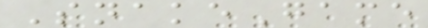SnakeGame
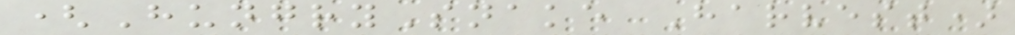(HungrySnake Harvest)
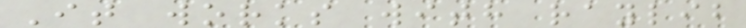It works with raylib
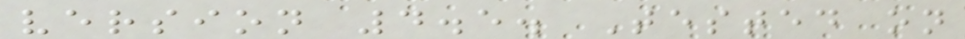version 4.5. Tested on
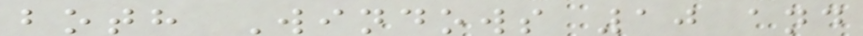both Windows 10 and
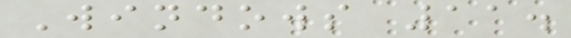Windows 11.
